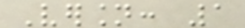Version: 1
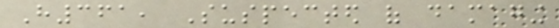H361, Suspected of damaging
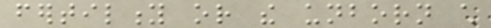fertility or the unborn child
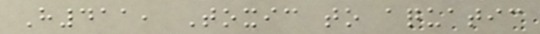H411, Toxic to aquatic
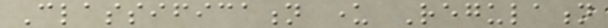Classification under Regulation
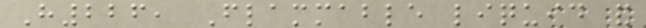H226, Flammable liquid and
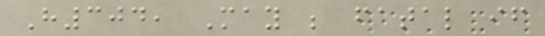H304, May be fatal if
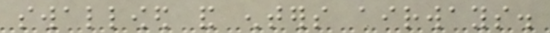swallowed and enters airways.
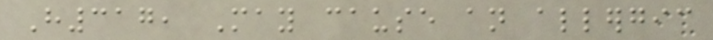H317, May cause an allergic
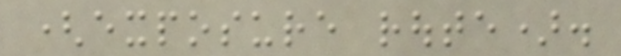(exposure route).
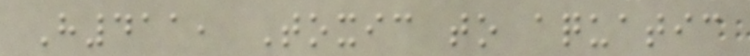H411, Toxic to aquatic
